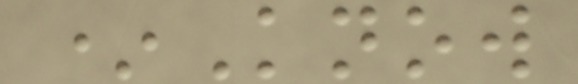*Know
